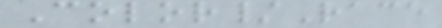Color/Race
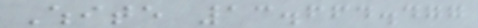White 13.664.477
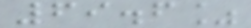69.6%
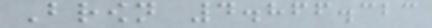Brown 4.866.323
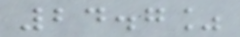24.7%
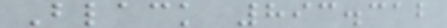Black 893.312
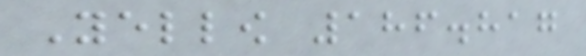Yellow 186.817
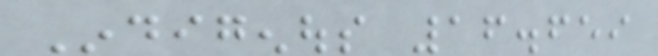Indigenous 16.659
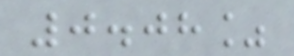0.08%
